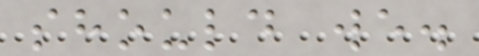should we.
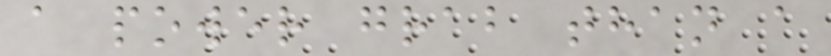a power grab than a
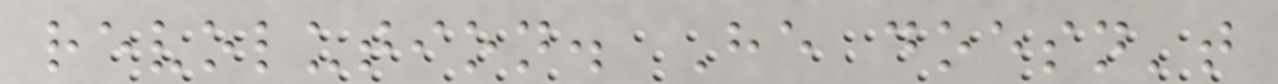revolution. He doesn't
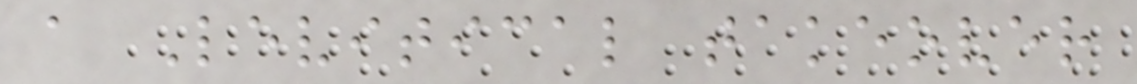a Levitical takeover
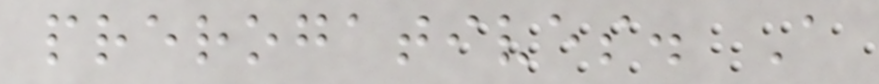prerogatives. A
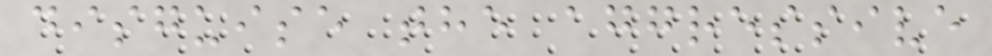disguise the aggressive
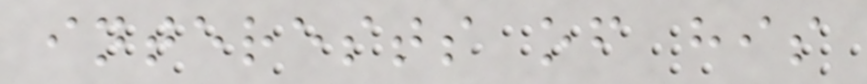interests of his
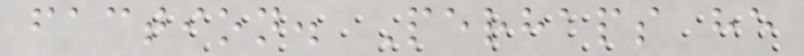faction. Perhaps he
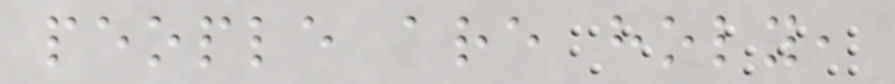people are holy,
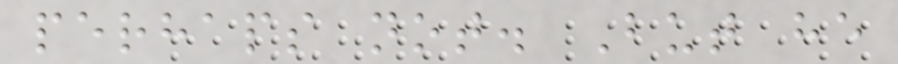perhaps not. But he
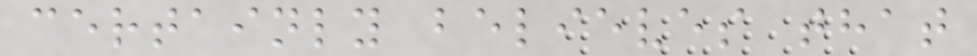certainly believes that
